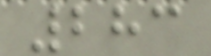283
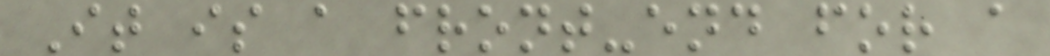It is a front-end for a
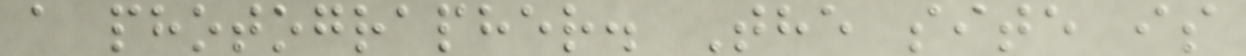a photographer. The site is
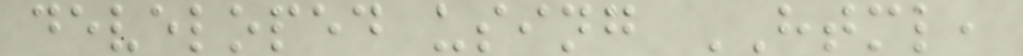developed using HTML,
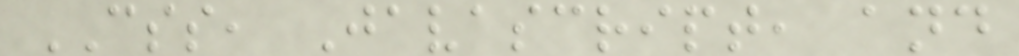CSS, Javascript, and
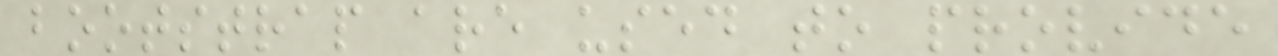bootstrap are used to provide
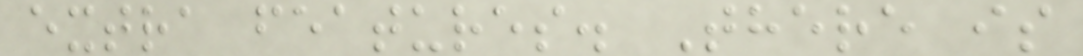extra features. There is
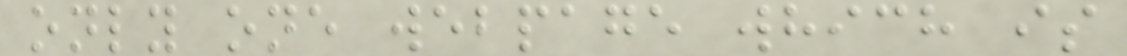only one webpage which is
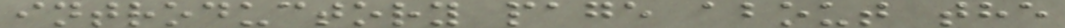introductory page about the
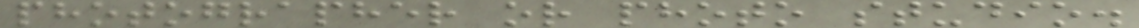photographer or photo studio.
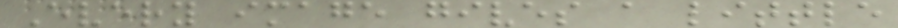Every image gives a little
